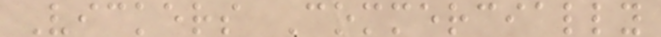Vickers Commercially
